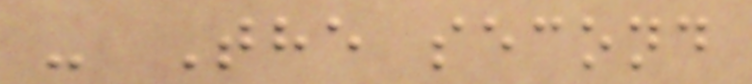- The second
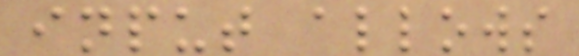input allows
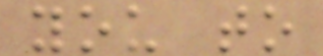you to
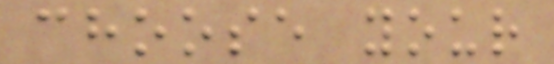choose your
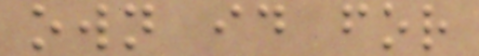own id for
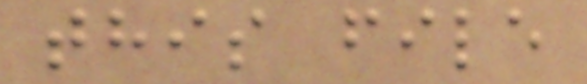this file
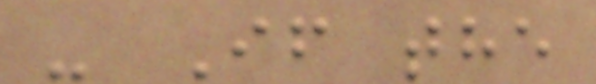- If the
